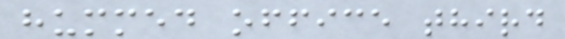hummed office third
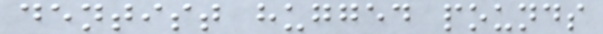dentist hugged pounds
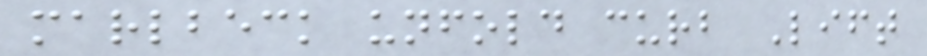marlbeck unfold curb Lift
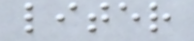liter
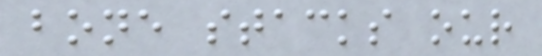bone stacks our
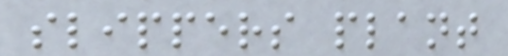slippers plant
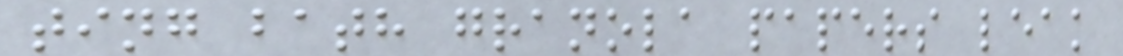ting bath granola papers leak
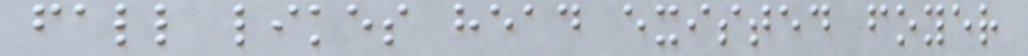fall likes head existed foyer
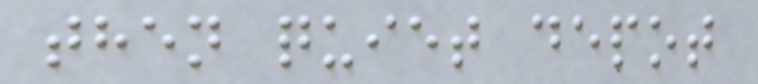then quiet depot
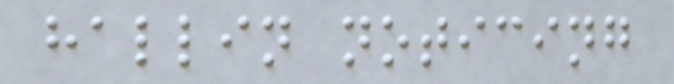hallin noticing
